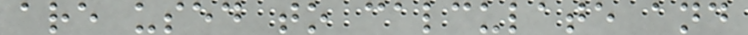are used to calculate and
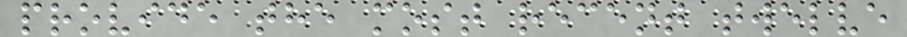provide the most recent twelve
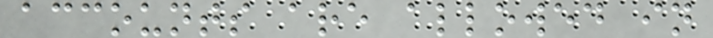accounts are allowed in
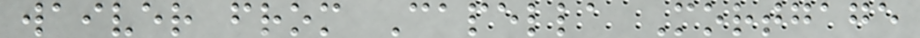waiver from Capella Mortgage
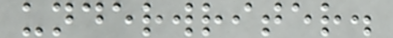underwriter.
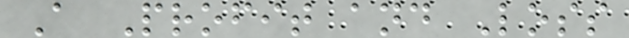A Profit and Loss
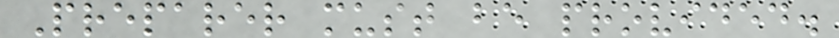Preparer must be provided.
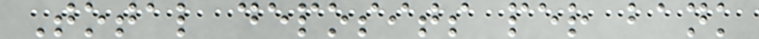Total deposits per bank
